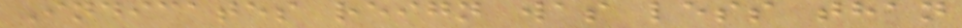Indicates reign was less than
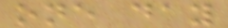one day
